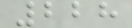228
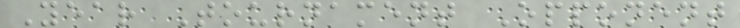Year Tournament Opponent
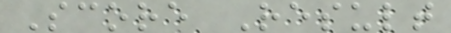Score Result
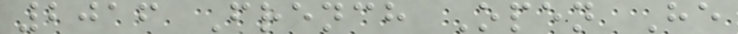2016 French Open He
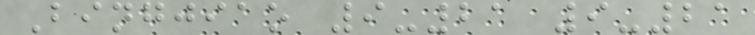Bingjiao 9-21 9-21
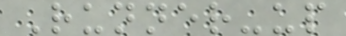Runner-up
